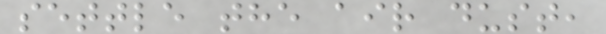settle the air dust,
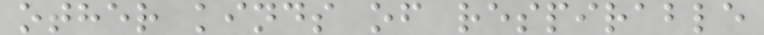other kinds of respirable
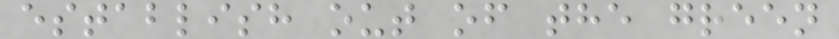establish out of the green
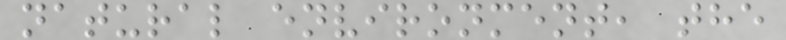natural environment, the
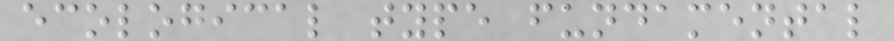ecological type fundamental
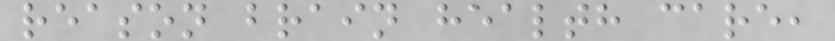reason brain health care,
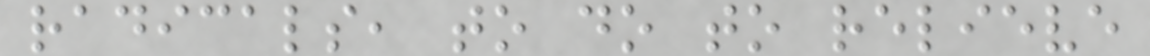radicals, to do to relieve
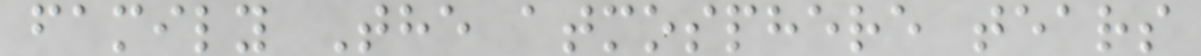family The atmosphere tears
